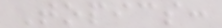Topics:
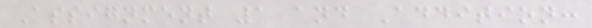Assignment 1 and Addition:
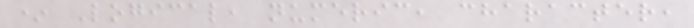* Logical, numeric, character,
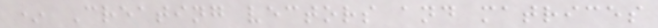* Creating vectors and matrices
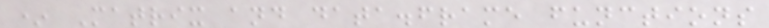* Matrix and data.frame functions
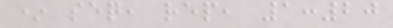* seq, rep, 1:20
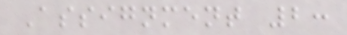Assignment 2:
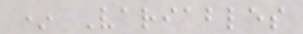* Variables
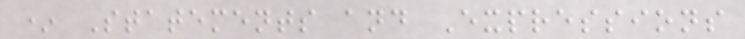* Statements and Expressions
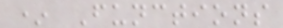* Functions
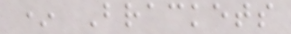* Brackets
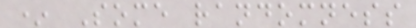* Some randomness
